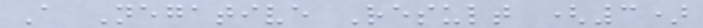A Negative Result (3)
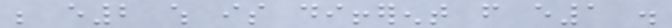be e2 which is different from e1 .
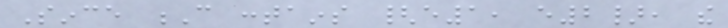Since C contains {e1, e2}, the
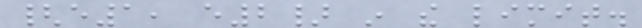{e1, e2} in the limit.
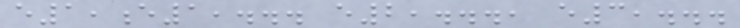e1,e1,... e2,..., e3,...
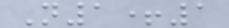N1+1
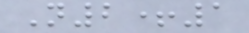N2+1
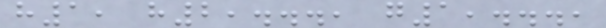h1, h2,..., g1,...,
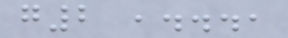g2 ,...,
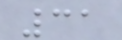31
